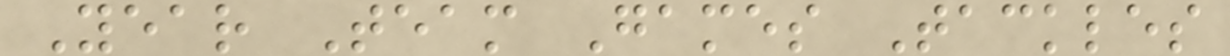Year Team Games Tackles
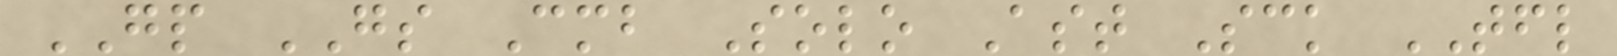GP GS Cmb Solo Ast Sck TFL
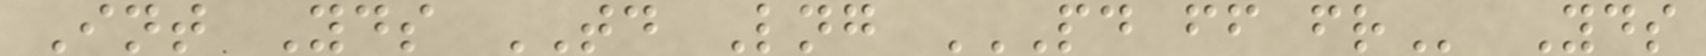Int Yds TD Lng PD FF FR Yds
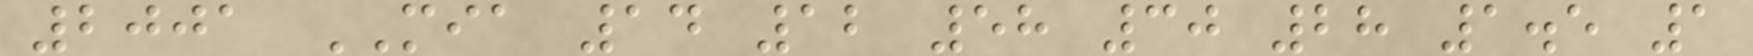2001 MIA 14 12 58 30 28 1.5 1
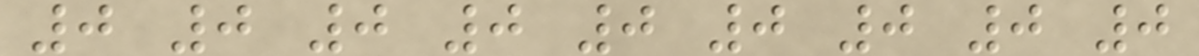0 0 0 0 0 0 0 0 0
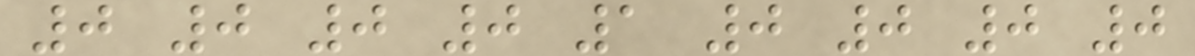0 0 0 0 1 0 0 0 0
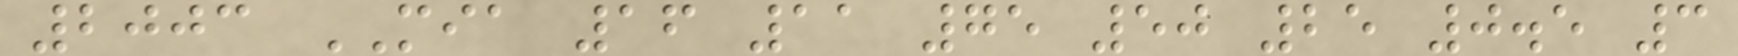2003 MIA 16 11 75 50 25 0.5 3
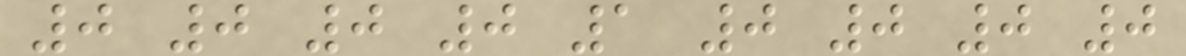0 0 0 0 1 0 0 0 0
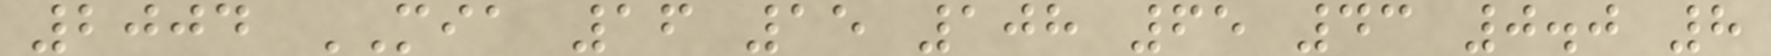2004 MIA 16 15 108 65 43 0.0 8
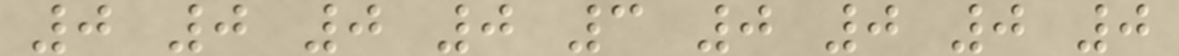0 0 0 0 3 0 0 0 0
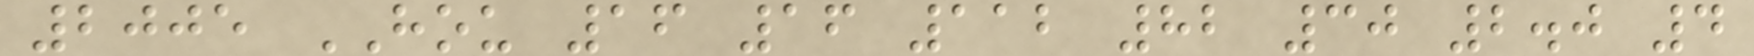2005 HOU 16 16 112 82 30 2.0 4
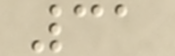31
